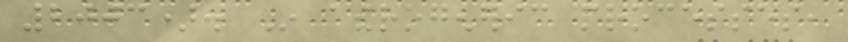2003). In atherogeneric processes,
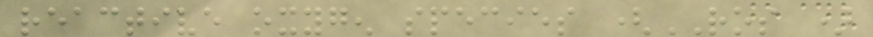reactive oxygen species (ROS )
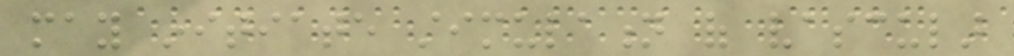may initiate stimulation of vascular
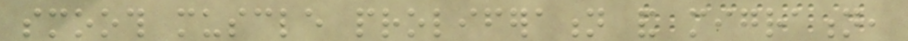smooth muscle proliferation and migration,
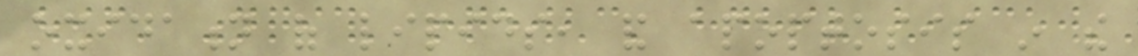oxidation of lipids, and apoptosis in the
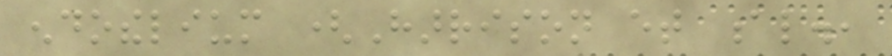endothelium (Harrison et al.,
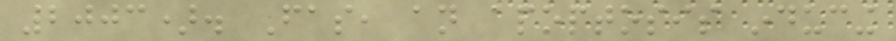2003). Fas, an apoptosis inducing
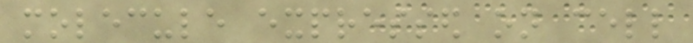molecule expressed on cell
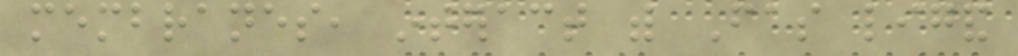membranes, interact with Fas ligand
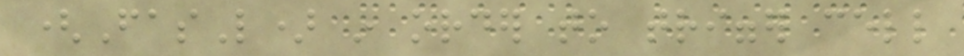(FasL) in order to trigger cell
